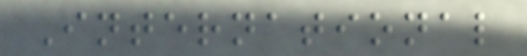International
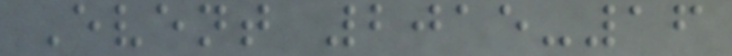Event 2015-16
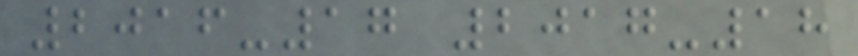2016-17 2017-18
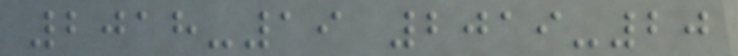2018-19 2019-20
